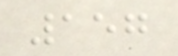157
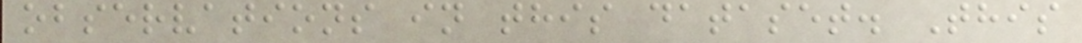observations in this dataset. This
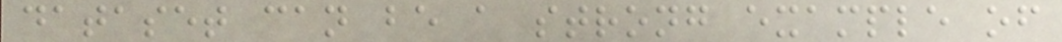dataset can be a strong example of
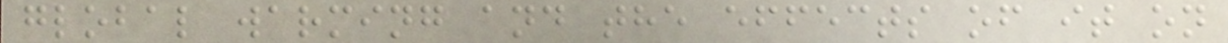global warming and the effects of it on
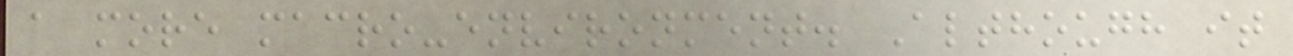a more macro-environment. Although it
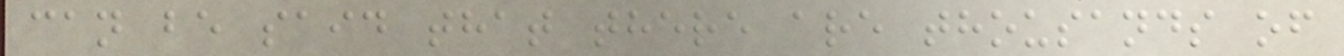can be said that there are thousands of
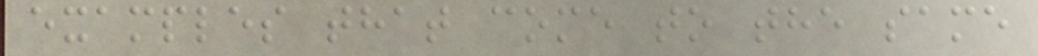examples that come to the same
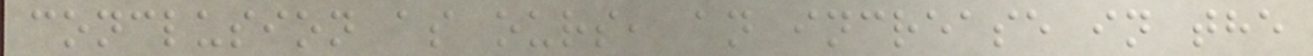conclusion as ours, an increase in the
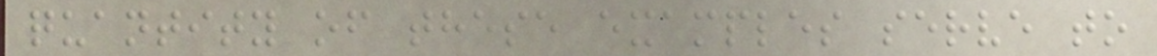quantity of these examples serve to
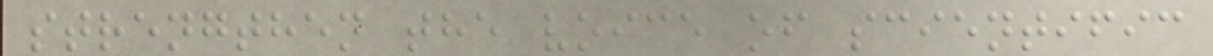strengthen the voice of scientific
